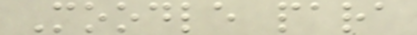Moodle para
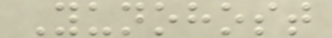Yunohost
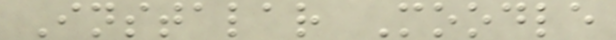Instalar Moodle
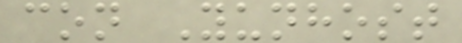con Yunhost
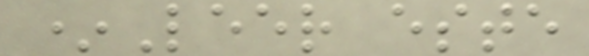*Leer este
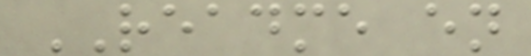README en
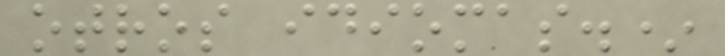otros idiomas.*
